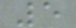5
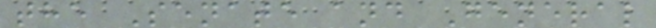the Senate and General
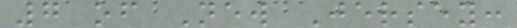7 of New Jersey:
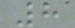8
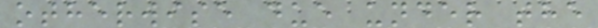otherwise due under the
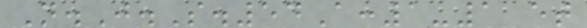N.J.S.54A:1-1 et
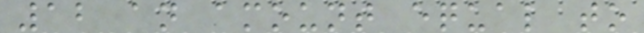12 an amount equal to
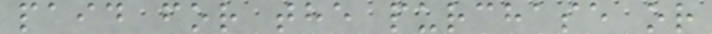paid for the purchase or
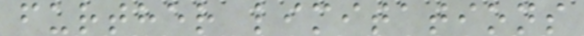further limitations
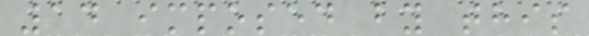14 imposed by this
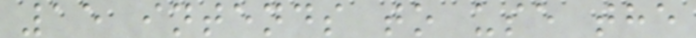15 intends to use the
